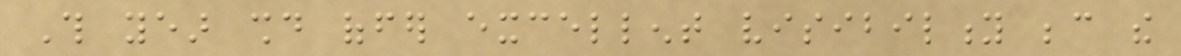This year should offer excellent visibility because the
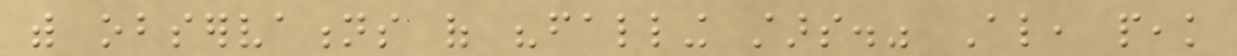with observations of "falling stars." Also, peak
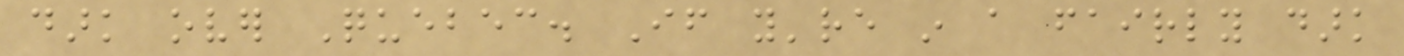dark over Quebec. If you're in a fairly dark
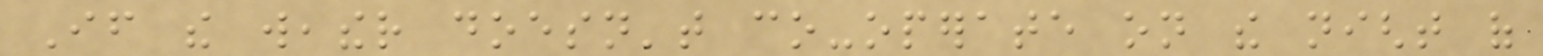If the weather doesn't co-operate on the night of
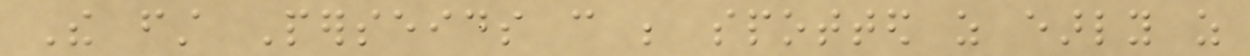The first Perseids can be spotted as early as
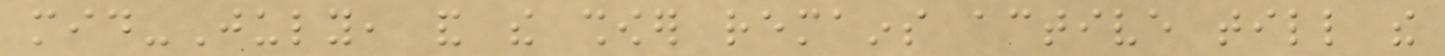mid-July, and the shower remains active till the
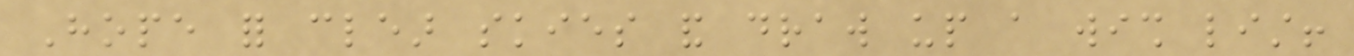Hope for clear skies and draw up a wish list!
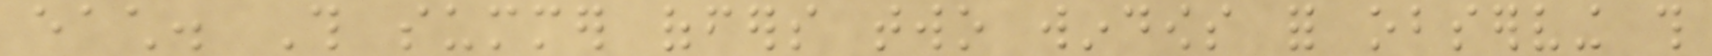each. This summer offers two windows for observing this
